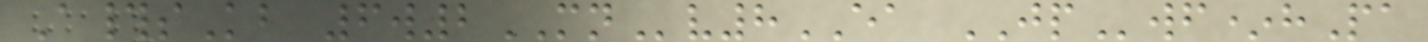A#sKb 6w2MNv8EA JPwf*hPa
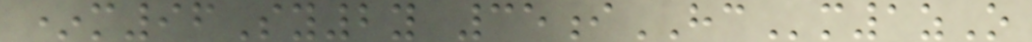*m96Sy2y 35iHCm1zO
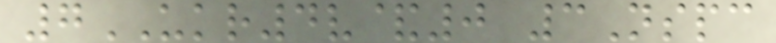7UKR4v&0 3Nspc
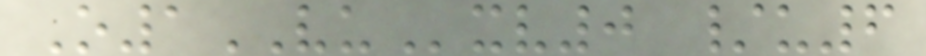O1VUxv0 /u6
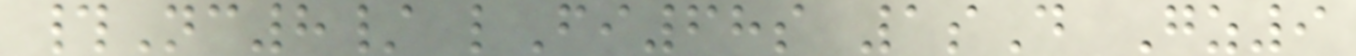#Nc8/ lFi68s 1sD Gz9
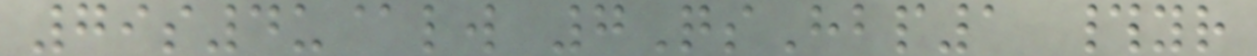79s4u@lw 7QsHbp1 #yr
